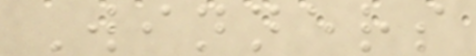Winners
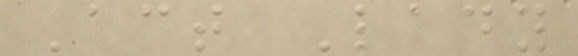Act Lady
